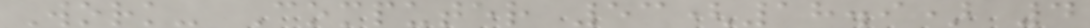Work- Computer 53(18.9) 4
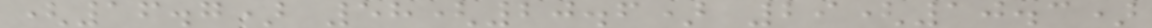(16.7) 58(20.6) 29(10.3)
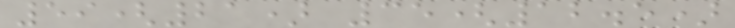59(21) 35(12.5)
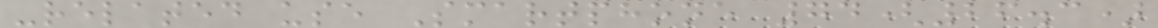-related use Smartphone 74(26.3)
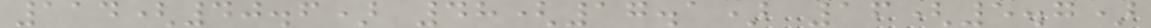114(40.6) 48(17.1) 16(5.7)
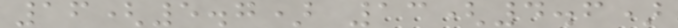16(5.7) 13(4.6)
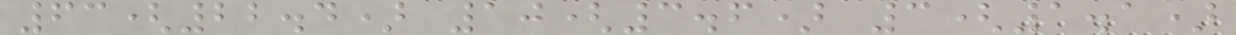63(22.4) 10(3.6) 3(1.1)
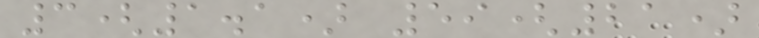3(1.1) 59(21)
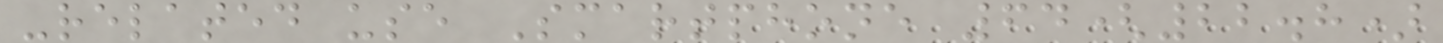-related use Smartphone 64(22.8)
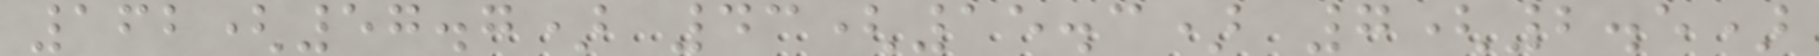162(57.7) 43(15.3) 7(2.5)
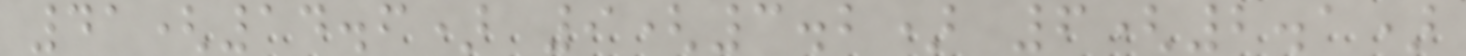41(14.6) 9(3.2) 6(2.1)
